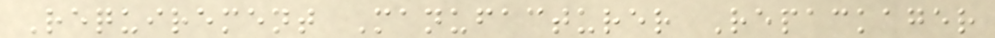Requirement Manufacturer Repackager
